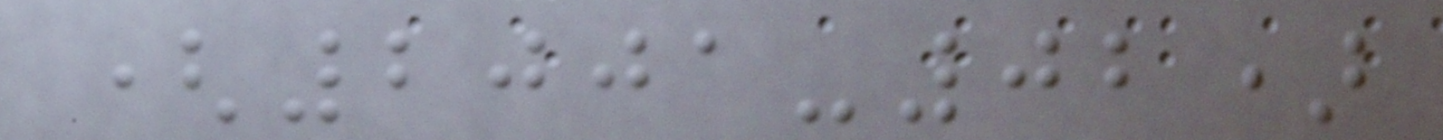(2001-02)
